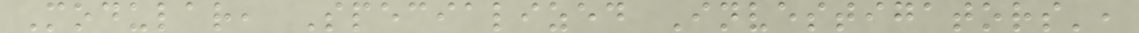Modular, Specialized Investigators',
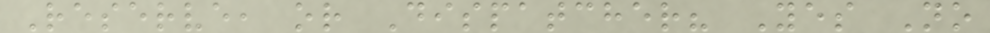Reserve, or Dispatcher? Yes No
